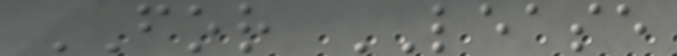FOR LEASE
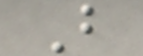B
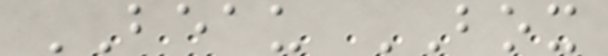BEAU BOX
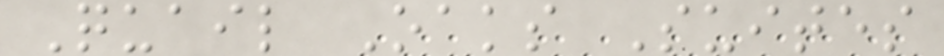Quail Oaks Suites
